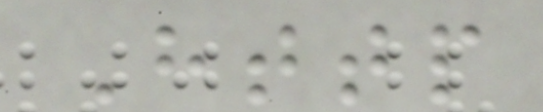Http
